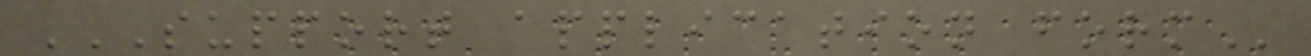SUPPORT APPLICATION FORM
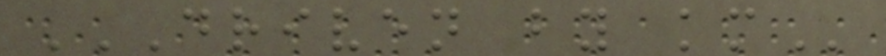DRIVEN BY KM
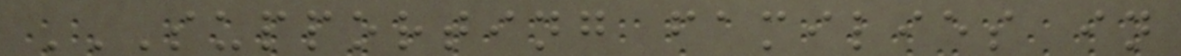SUPPORTING FAMILIES IN
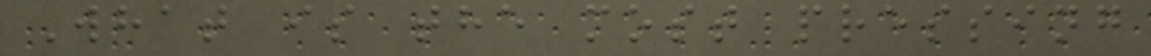What is the most pressing
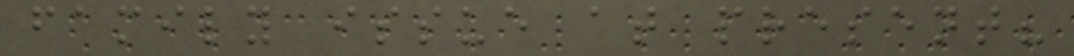family issue at present?
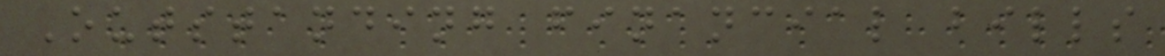Outstanding financial bills
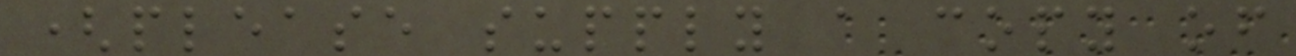(please supply a copy of
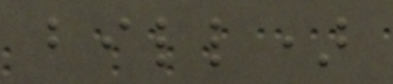bill)
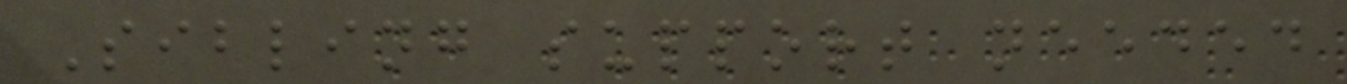Sibling support needed
